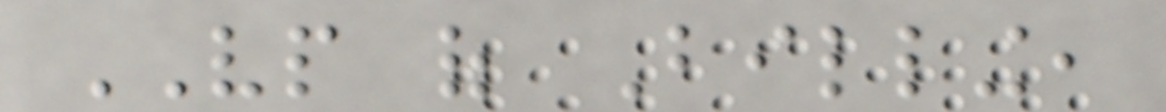VP of Billing,
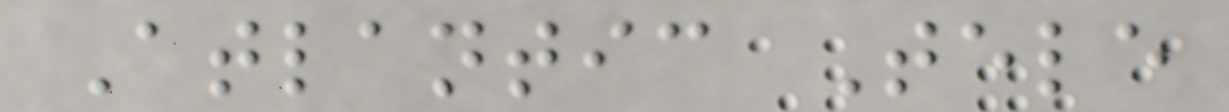Atlantic Tele
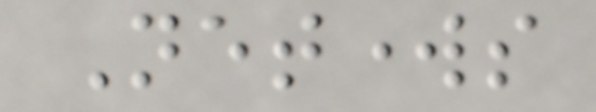Networks
